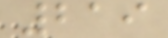219
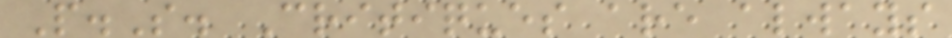P.S. Critiques are always
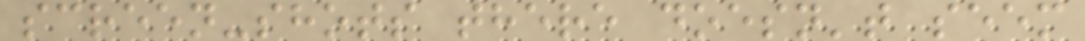screen-shots there doesn't seem
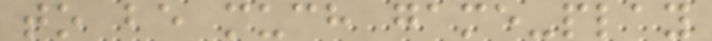to be much game-play
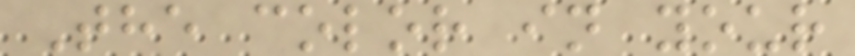The color in your
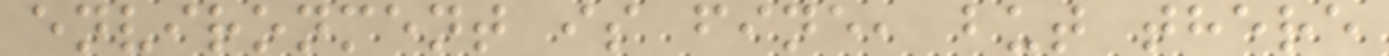environment is fine, but there
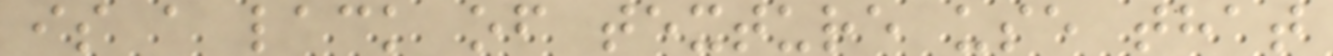is a lack of texture use that
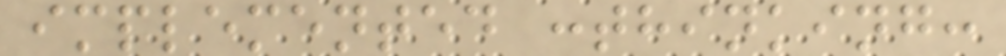implemented :thinking:
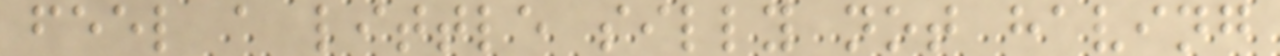feel a little silly not having
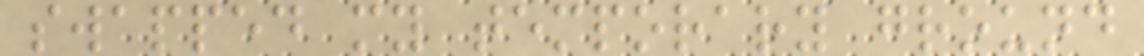swapped my temporary ground
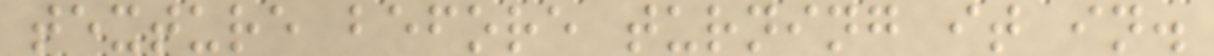texture before turning it in.
